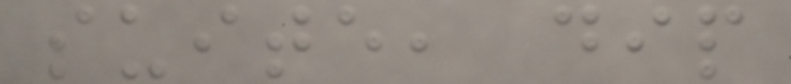suite, dip
